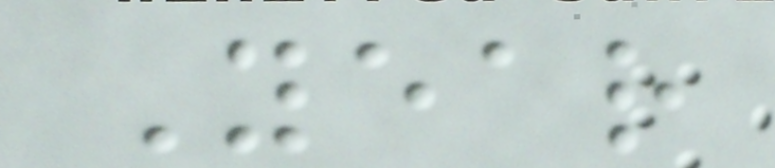Year
